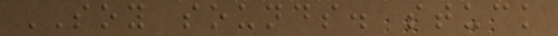SOY sounds. stuck
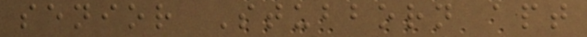senior Stubborn apt
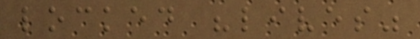locked "lives"
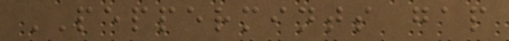PEPPERMINTS gap
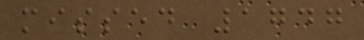missed 1747
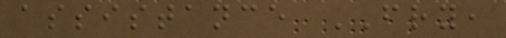assistance FRY,
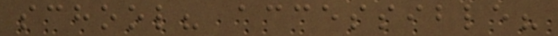school? accessible?
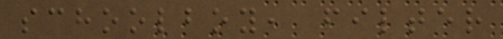schoolboy, filter
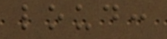loud:
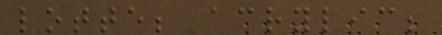lotte; acrylic;
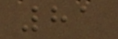81
